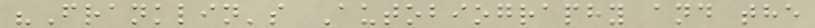"Franklin's Autobiography and the
